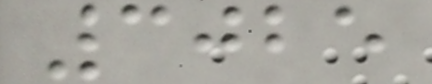3025
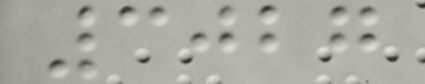3027
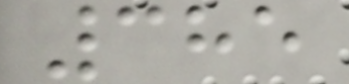385
